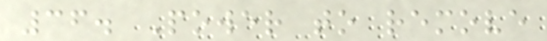36. Power to remove
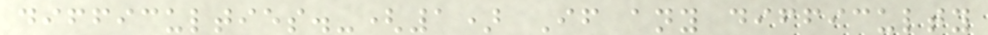difficulties.-(1) If any difficulty
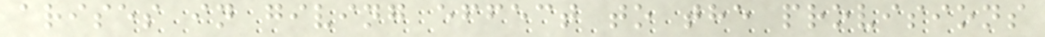arises in giving effect to the provisions
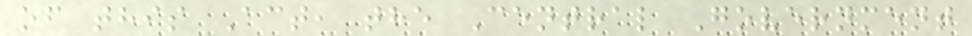of this Act, the Central Government
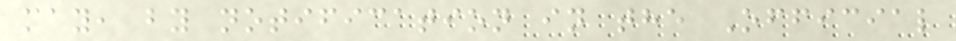may, by notification in the Official
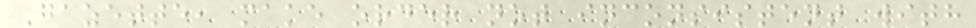Gazette, make order not inconsistent with
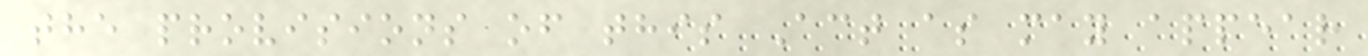the provisions of this Act as may appear
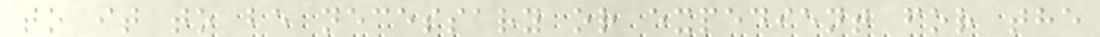to it to be necessary or expedient for the
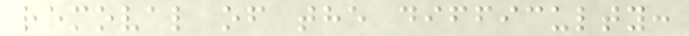removal of the difficulty:
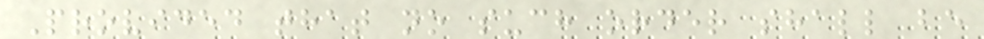Provided that no such order shall be
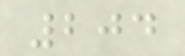204
